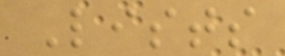Lists
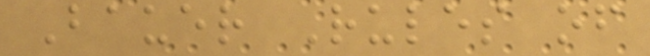Bauer Rules of
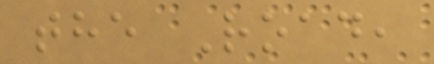the Road,
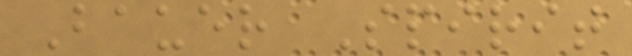Bauer Spirit
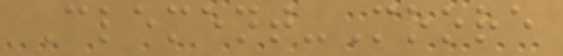Clement-Moore
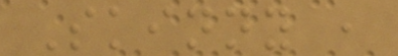Skinny ,
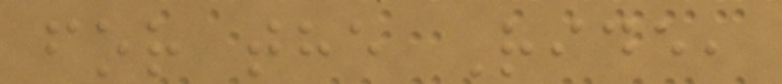for the Ride,
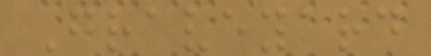Graveyard
